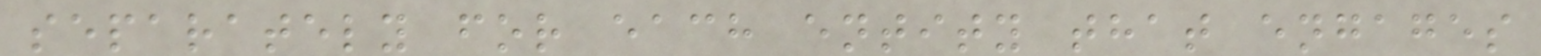separately for each entity that engages
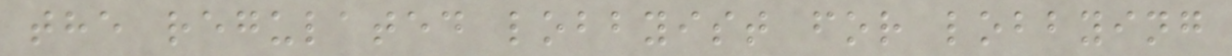the regulated lobbyist for lobbying
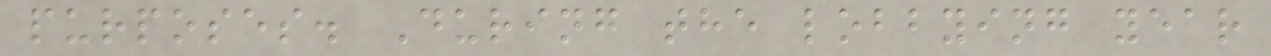purposes. During the lobbying year
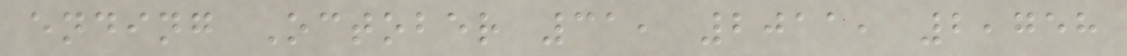ending October 31, 2011, 2,758
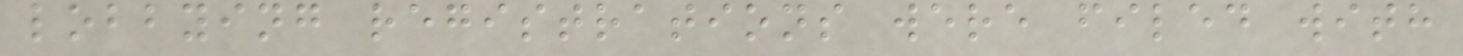lobbying registrations were filed with
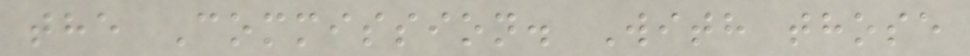the Commission. With those
